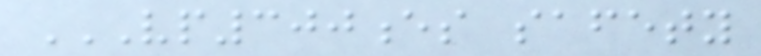VP300ES SAFETY
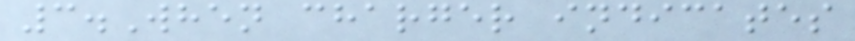3.When charger indicates
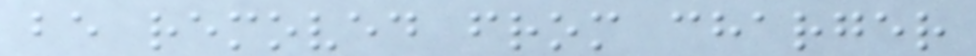be removed from charger
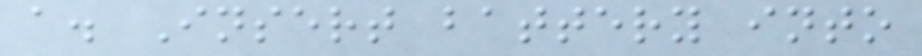a. Insert battery into
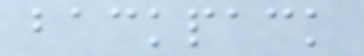backpack
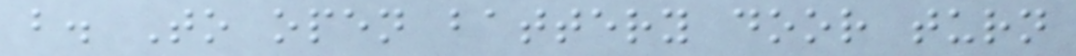b. To open battery door turn
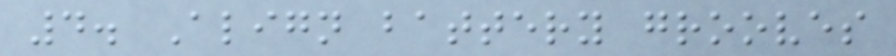4. Align battery grooves
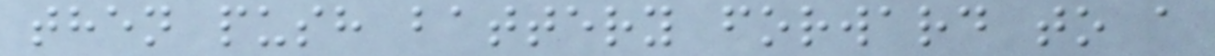then push battery forward to a
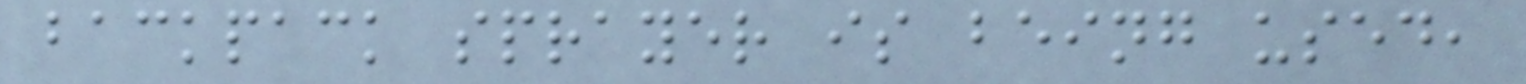backpack sprayer is being used,
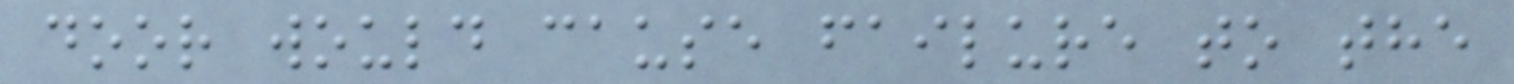door would cause failure to the
